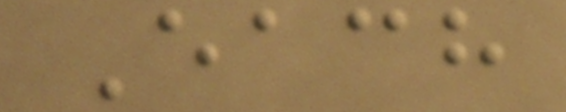Each
